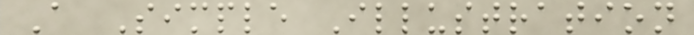A Simple Illustration
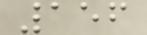156
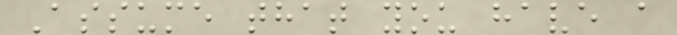Assume that you have a
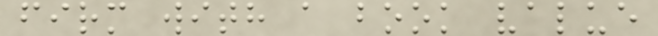firm with a book value
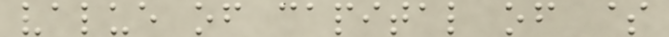value of capital of $
